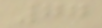77
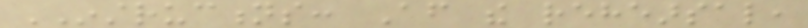INSTRUCTIONS: After the rehearsal,
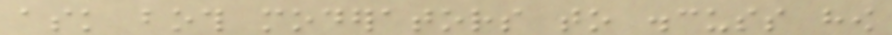ask both moderators to discuss how
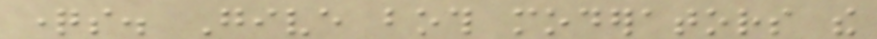questions. Give both moderators the
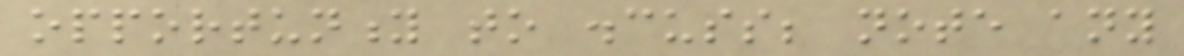opportunity to discuss; note any
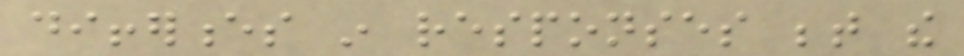differences in responses between the
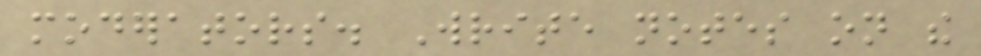moderators. Write notes on the
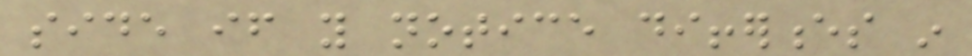side if you notice differences in
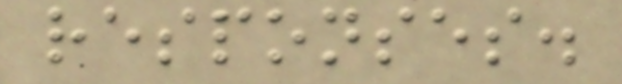responses.
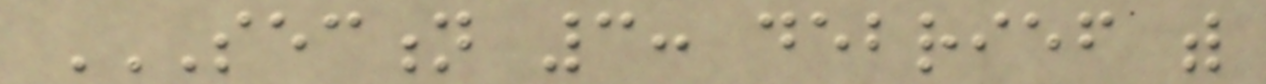SECTION 3: DEBRIEF WITH
